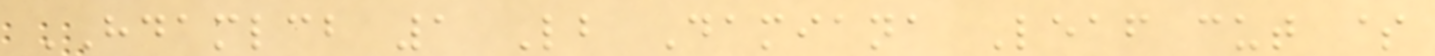HDAMLCB 1 Lb Damiana Leaf cut $
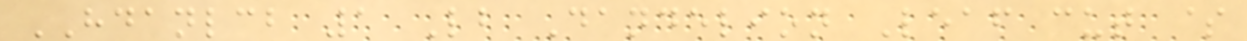HDANLCB 1 Lb Dandelion Leaf cut $
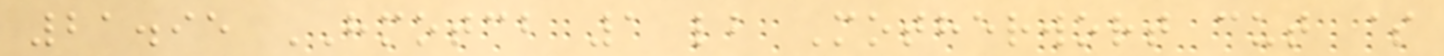21.95 HMOTCB 1 lb Motherwort cut $
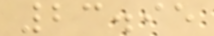23.95
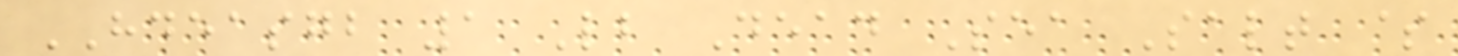HDEASGB 1 Lb Dead Sea Salt $
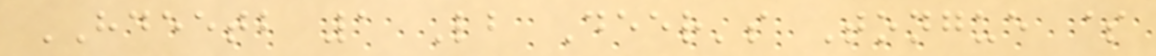HDEETB 1 Lb Deer's Tongue $
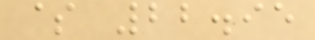$ 22.95
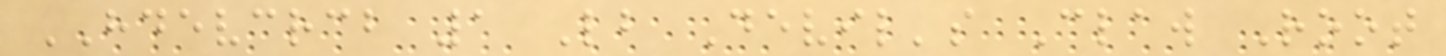HDEVCRCB 1 Lb Devil's Claw Root
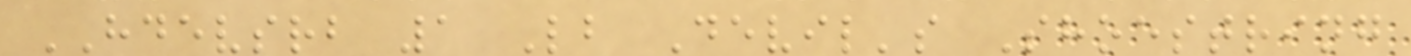HDEVSRB 1 Lb Devil's Shoestring
